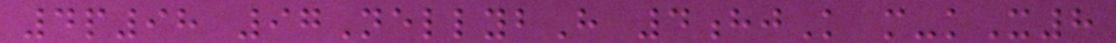4p98 97NellybH 4hjK m-kX8
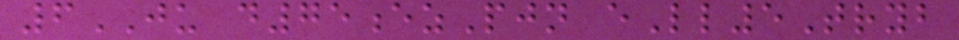6JU d75ezPjn eLl5Tryb
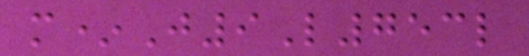m*J9L753l
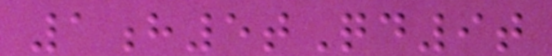1h5tQd9t
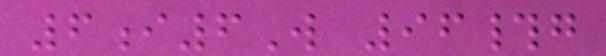6i6W 96#g
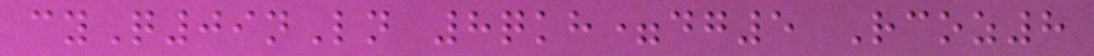cyQ09nLn 8qkh=dg5 Rcoz8
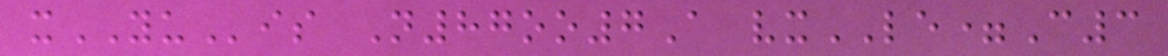xYUis N87oo7A vxLE=C3
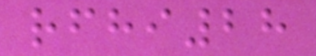rfhi28
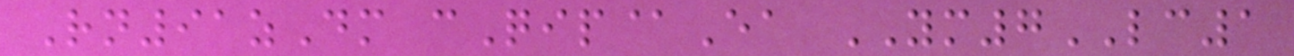Rn91zDm cQip@Ea YM7LC1
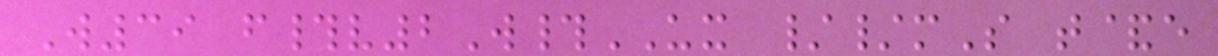W39 f#v2W#UX //mS t&e
